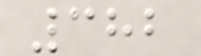382
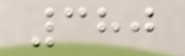380
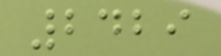2429
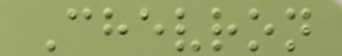Chevron
